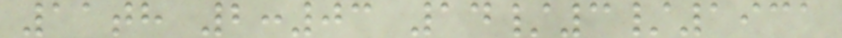11th 2:03 14/3/1931
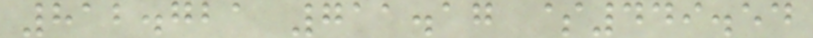812.721 711.17 $449.54
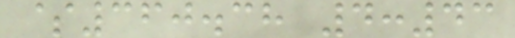$360.38 4:43
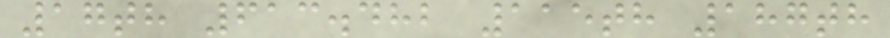17th 613.482 115th 187th
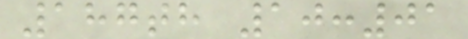187th 10:01
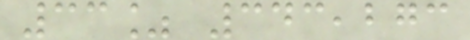33% 343,273
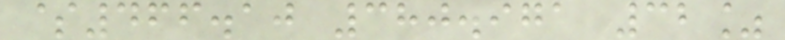$466.10 380.971 32%
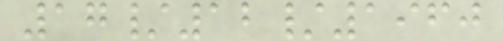17/12/1960
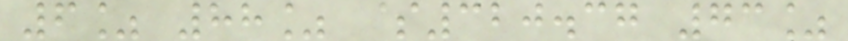6% 88% $320.37 73%
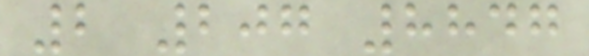2 207 8847
